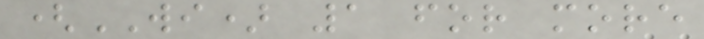(WI) 1 for more
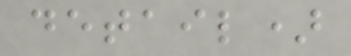detail)
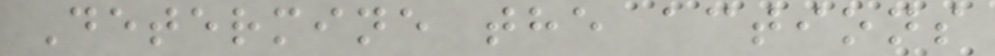Determine the actions
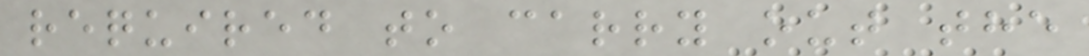required to carry out the
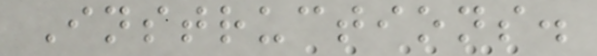Instructions.
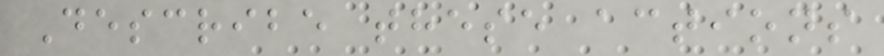Describe these actions
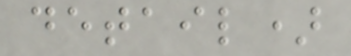detail)
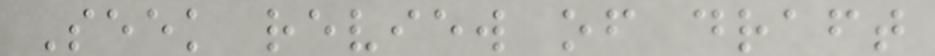Seek review of draft
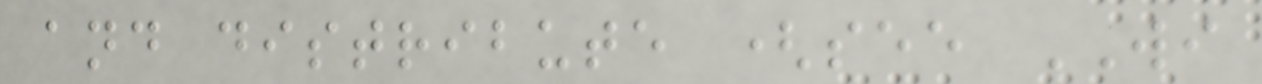and distribute (see WI
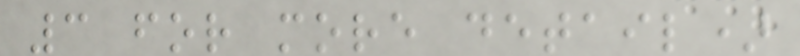3 for more detail)
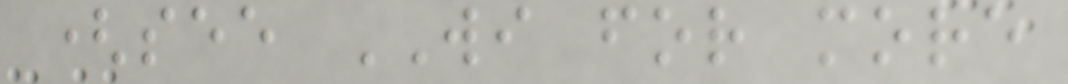(see WI for more
